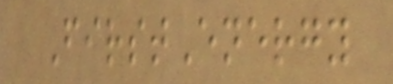FirstEnergy
